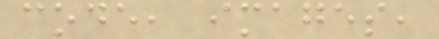code, images,
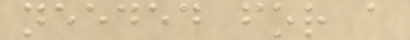needed for a
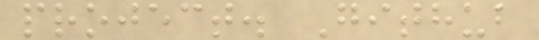project. Github
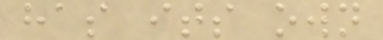has its own
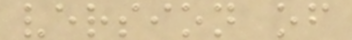version of
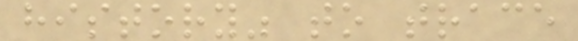history" to trace
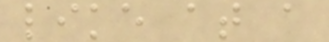like at a
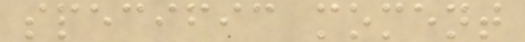specific moment
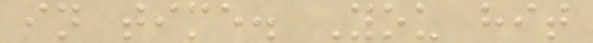in time. You hit
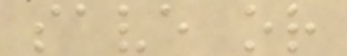save or
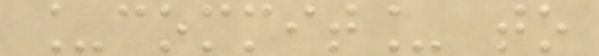_commit_ to
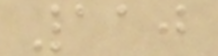110
